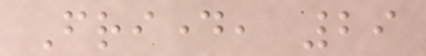Friday, 29
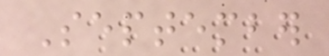September
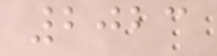2023
